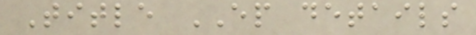Title EP details
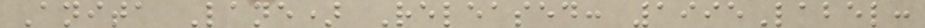Anita Lane) Released: 1995Label:
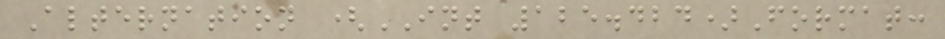Alternation (INT 125.424)Format:
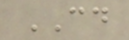CD
